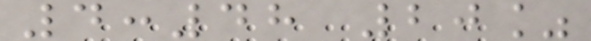4:48 20%
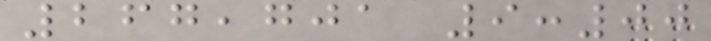267,701 9:00
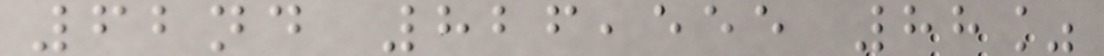62nd 826,555 88%
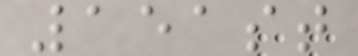151st
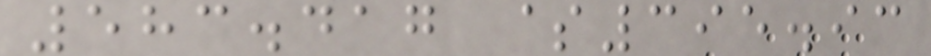583.417 $395.93
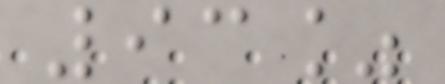93%
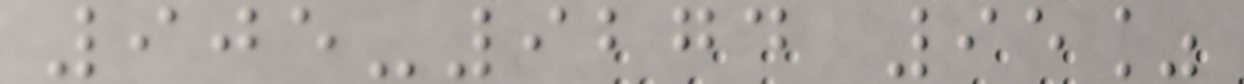905-9274 95%
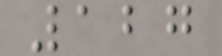127
